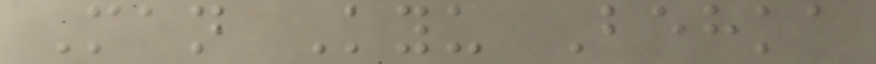Man Kyu Behka
